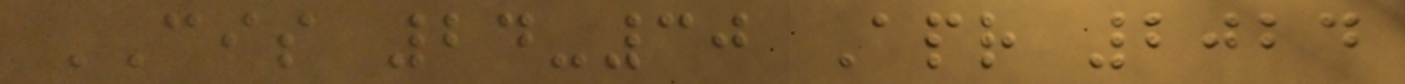CIS 24-30 Apr 2024
